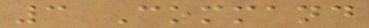3 Command
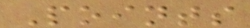Points
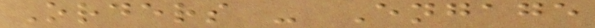Orders - Engage
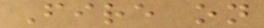Fire on
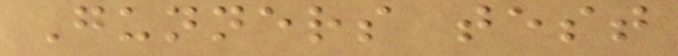Gunners test
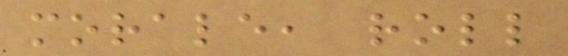morale, roll
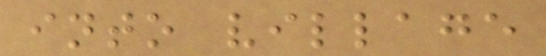into village
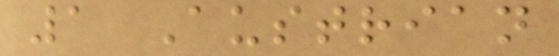1 Austrian
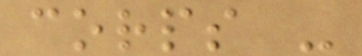corps -
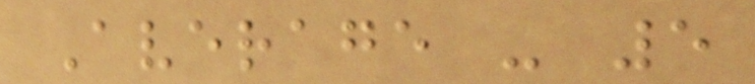Average - 5
